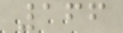166
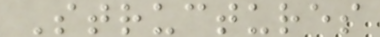Structures
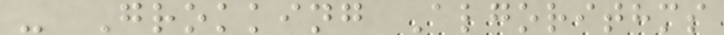- Grokking Algorithms
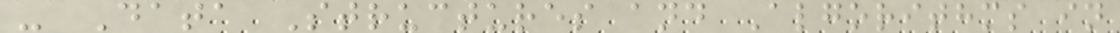- Data Structures and Algorithms in
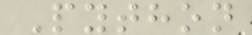Python
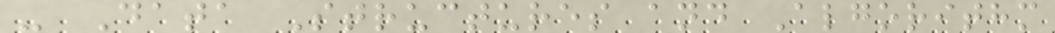- Data Structures and Algorithm
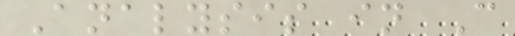Analysis in C
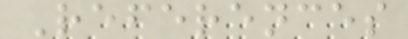References
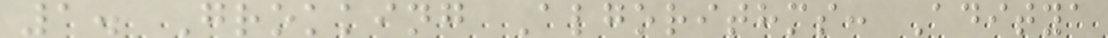1. Grokking Algorithms: Aditya
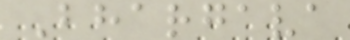Bhargava
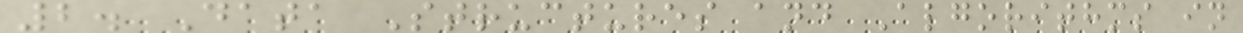2. Data Structures and Algorithms in
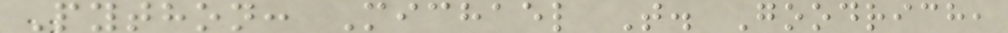Python: Michael T. Goodrich,
